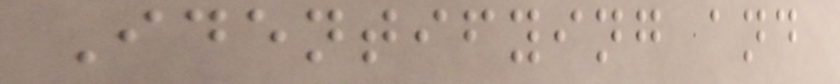Identifying and
